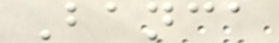Banca
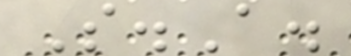S.A.
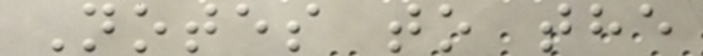Notes to the
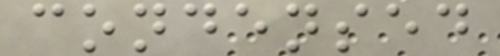condensed
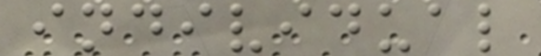individual
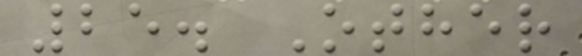25. Other
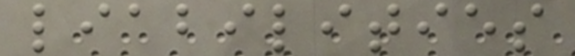liabilities
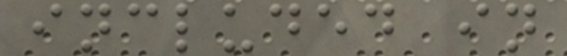included in
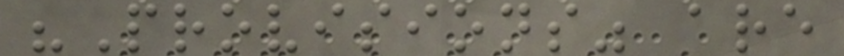"Provisions" are
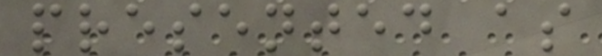presented as
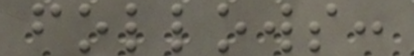follows:
